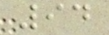94
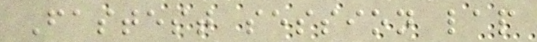Fastest session lap
